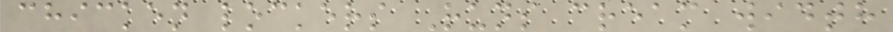chicken lockers Runs cream width
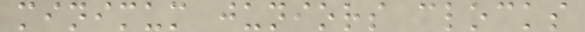minimum juniors clocks
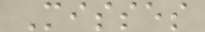Misses
